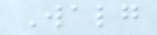Walg
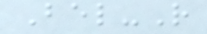Bel-R
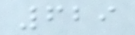629
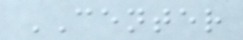CENTER
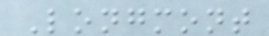Longmont
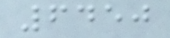6450
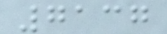7137
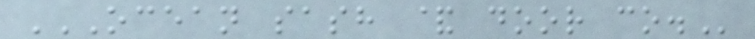OCEAN SASH & DOOR CO.
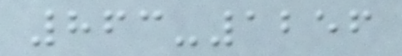863-1256
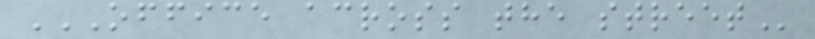OFFICE ACROSS THE STREET
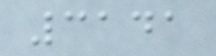3141
